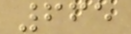665
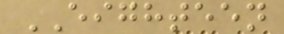EIGHTEEN
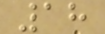18
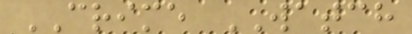CRIME WATCH
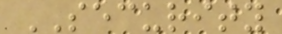SECURITY
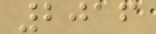2016
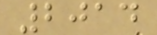2014
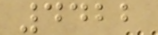4422
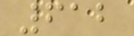612
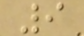9
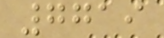7719
